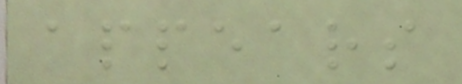appears
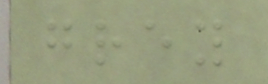grey
